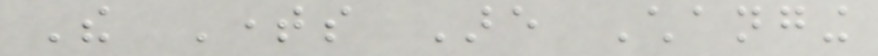The Times Are Changing
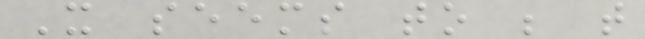It seems to be that
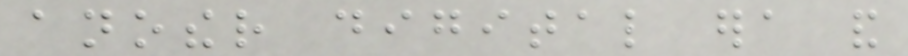another digital era and
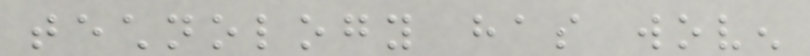technology has woven
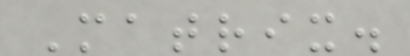Matrix.
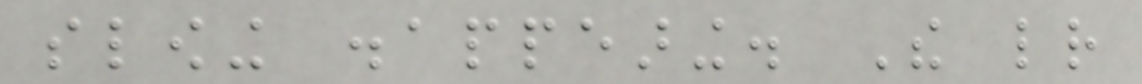slowing disappearing. The letter
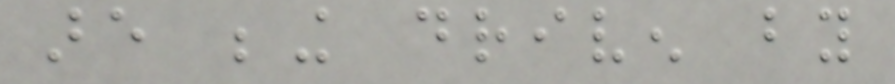are being driven by
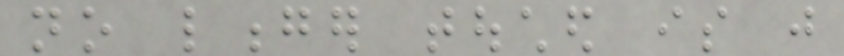no longer touched is just
